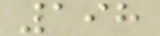198
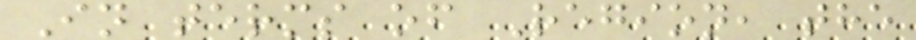In terms of Region, the
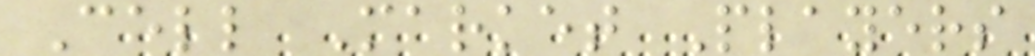Cell Market Players
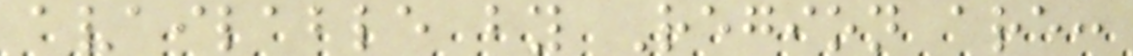available by Region are:
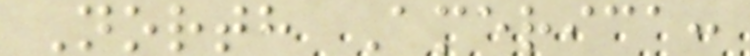North America:
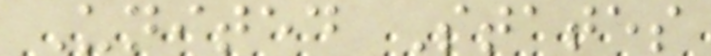United States
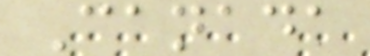Canada
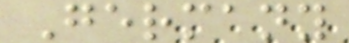Germany
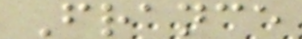France
